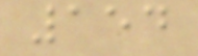154
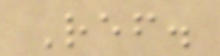Ref.
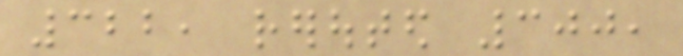322, rerouted 300,
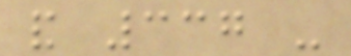and 337 -
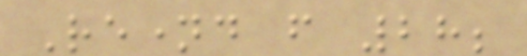Renamed from 28;
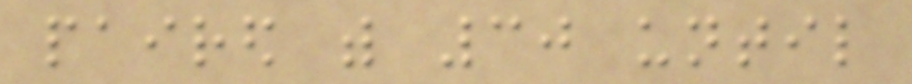paired with 30 until
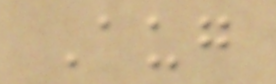Aug
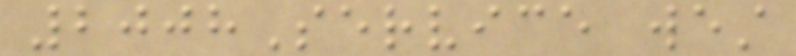2008Service west
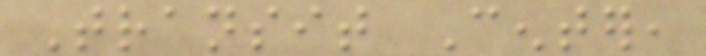Transit Center,
